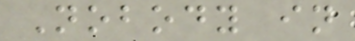Nobody in
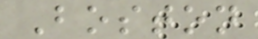Boston
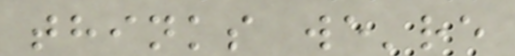thinks we're
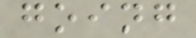going
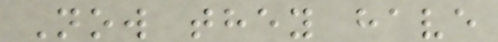Now they have
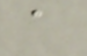a
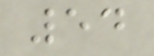54
